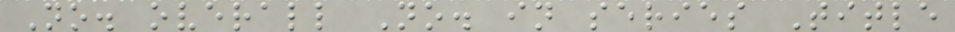No. overall No. in series Title
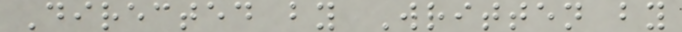Directed by Written by
